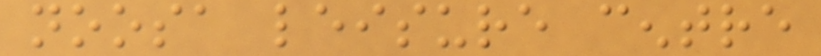noosa leisure centre
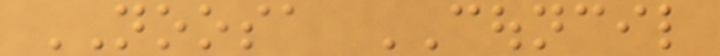NOOSA COUNCIL
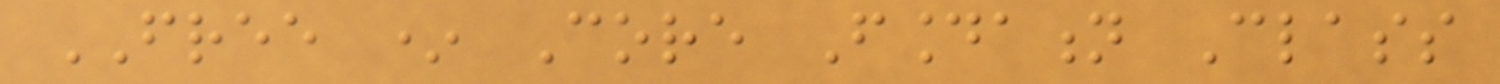FREE * Core Foundation Class
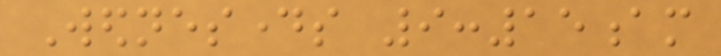Wednesdays 9:15am
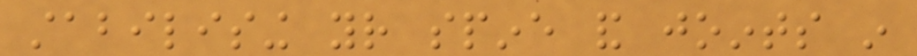stabilising your spine and joints in
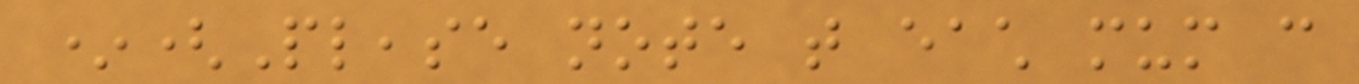*(Please note that each mum can
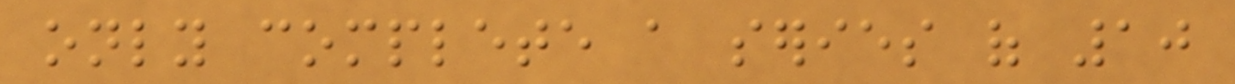only complete a series of 10
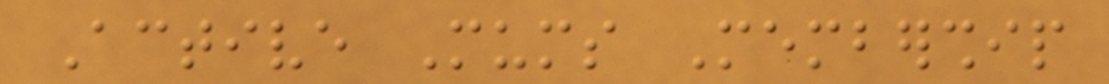Active Mums Membership
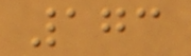173
